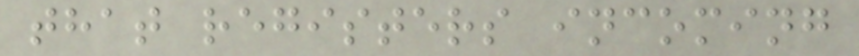that registers incoming
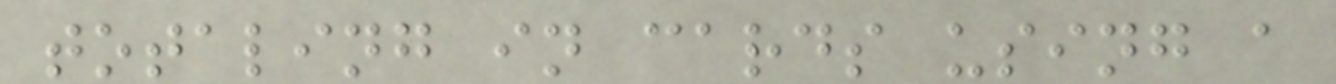totaling in cards using a
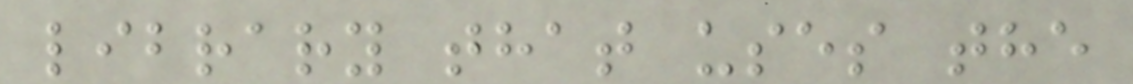library that uses the
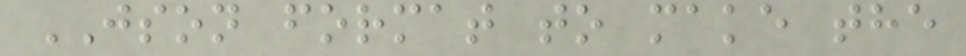JSON format to make the
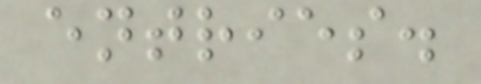entries.
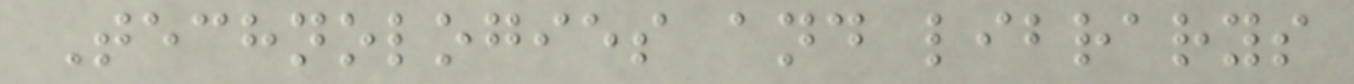Technologies and librarys
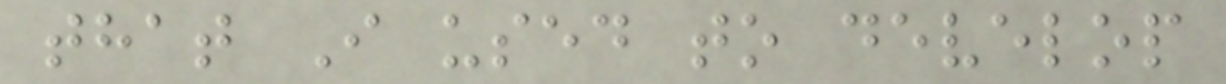that I used to develop
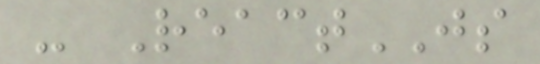- ReactJS
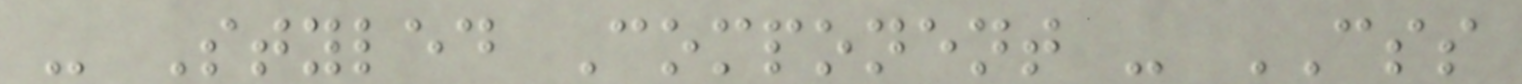- Styled Component - CSS
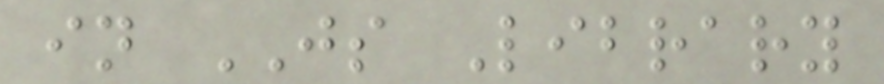in JS Library
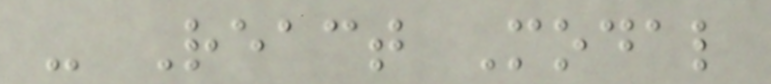- React Modal
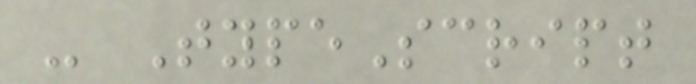- TypeScript
